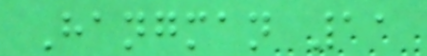Hangman 11
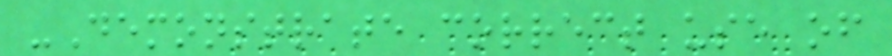-Demonstrate correct use of
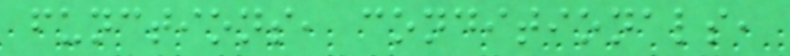functions, conditionals,
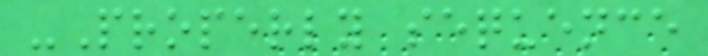-Properly sequence
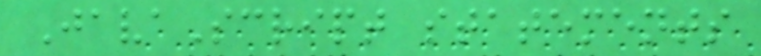JavaScript statements
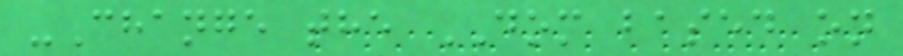-Change the DOM based on
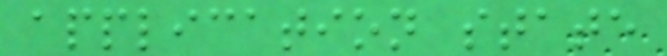application state
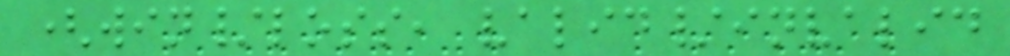(win/loss, valid/invalid
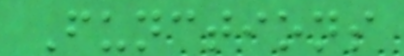Functions
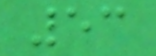53
